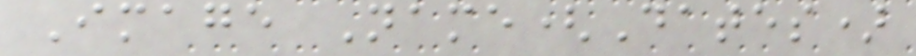Image Name(Dates)
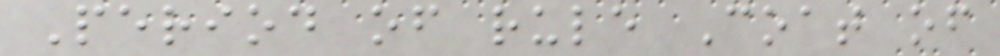Period of rule Coat of
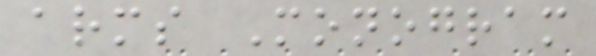arms Monogram
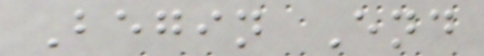Begin End
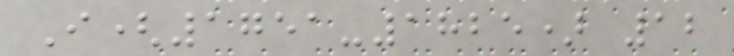I(1751-1825) 12
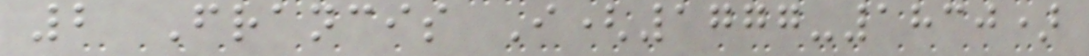2 Francis I(1777-1830)
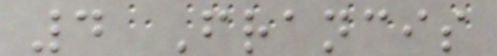4 Francis
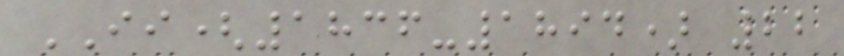II(1836-1894) 22
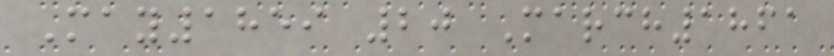May1859 20 March1861
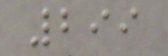299
